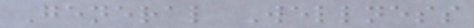General Wellness
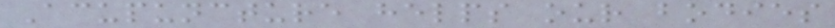Acupuncture helps our bodies
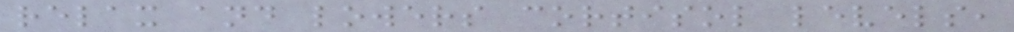relax and lowers cortisol levels,
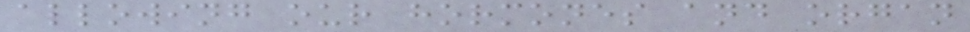allowing our hormones and organ
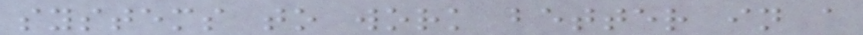systems to work better in a
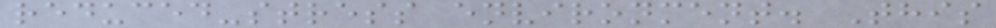reduced-stress environment. This
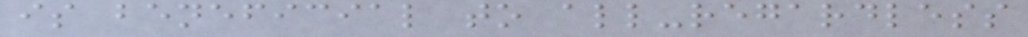is beneficial to all-regardless
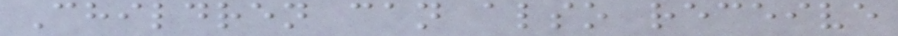Children can also receive
